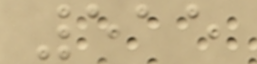515
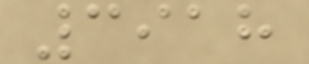3918
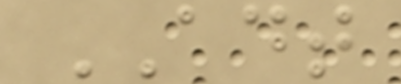ADT
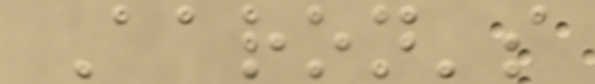Aaron's
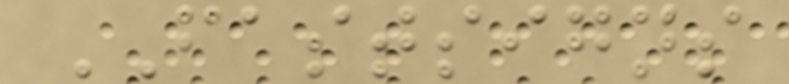FASTSIGNS
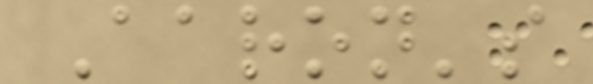Aaron's
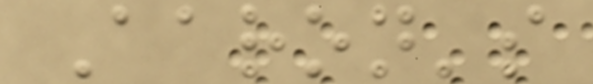Aaron's
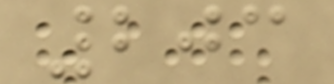203
